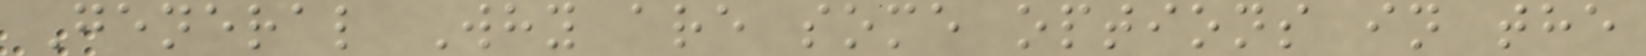General Why are some options in the
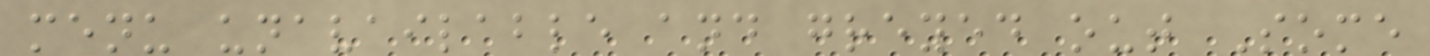menu unavailable and greyed out Some
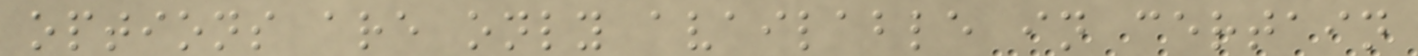options are only available in certain
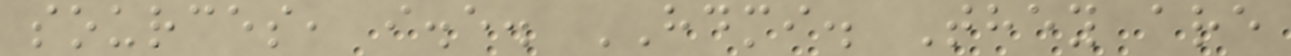sources, i.e. HDMI. They are
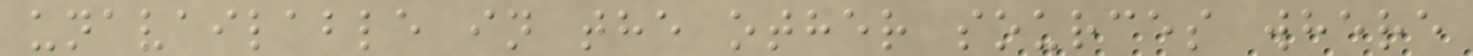unavailable in the other sources where
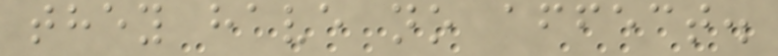they have no affect.
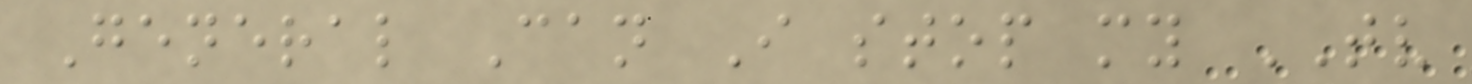General Can I stop my TV
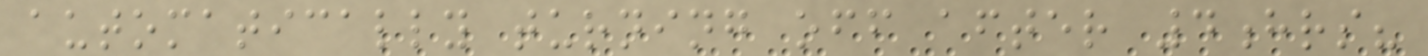automatically turning off after 4hrs?
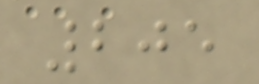205
